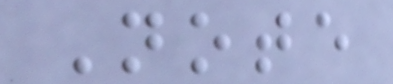Note
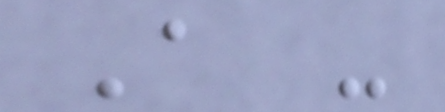A -
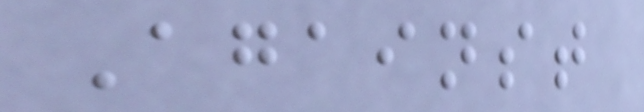Against
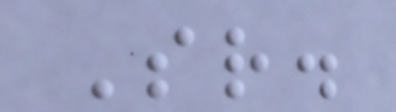Sr.
